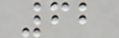62
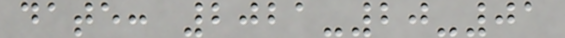date: 2021-20-01
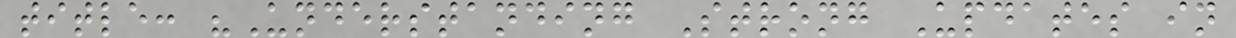title: "Understanding Strong Updates in
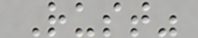Rust"
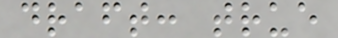draft: true
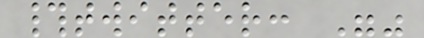#twitter: ""
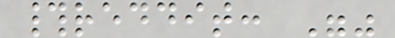#reddit: ""
